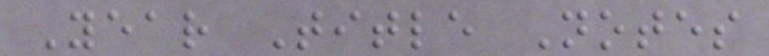Year Title Notes
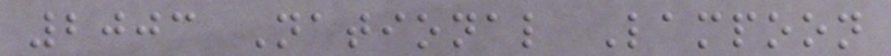2003 National Lampoon
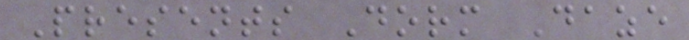Presents Dorm Daze
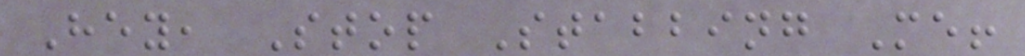Hey, Stop Stabbing Me!
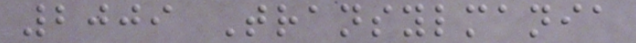2009 Transylmania
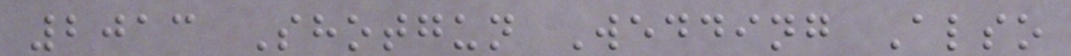2013 Shotgun Wedding Also
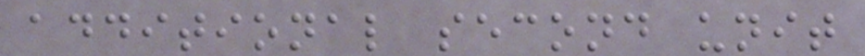additional second unit
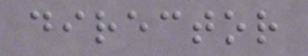director
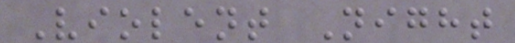Violent Night
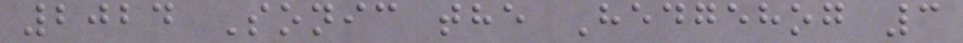2024 Sonic the Hedgehog 3
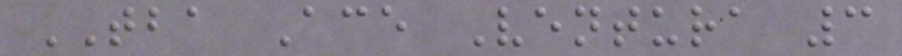TBA Ace Ventura 3
